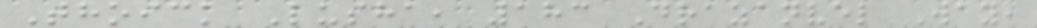Thoick Lusha, 183 Drazanvel Way,
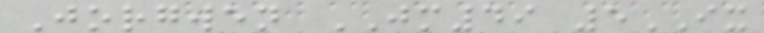Jorgwen JM49 5IX
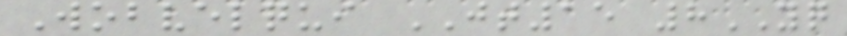Wobvelqui JT15 8YQ
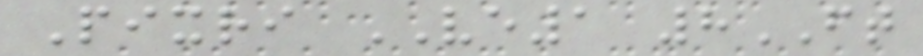Pixri VE1 8FT
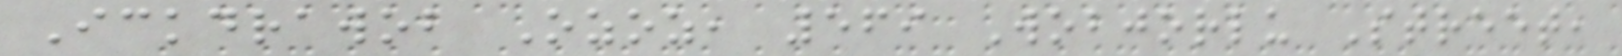Ickdrawob Ozoz, 569 Wobjorlu Street,
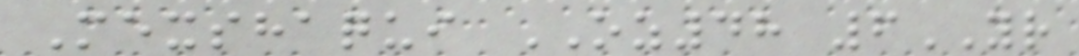Mexshaqui OZ48 6YR
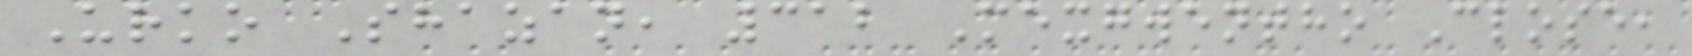Urko Shazan, 312 Mexgwentho Close,
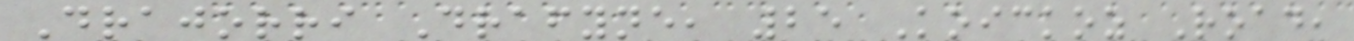Drajorri Drafyne, 25 Koickoz Road,
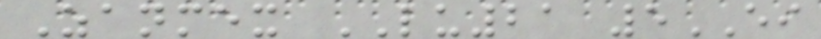Zanmex LU21 5EI
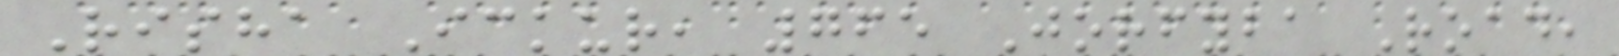Risha Ickur, 765 Jorfyba Road,
